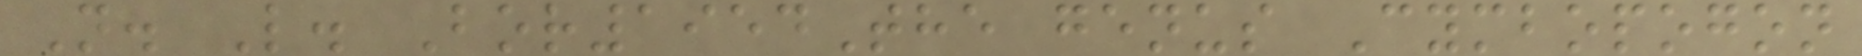N. L. Bor1954The genus Cymbopogon
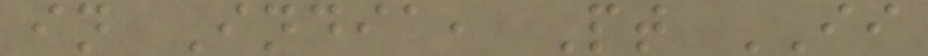in India, Pt II
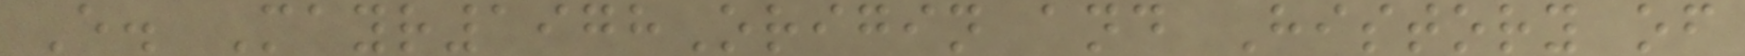E. Mayr1978Origin and History of
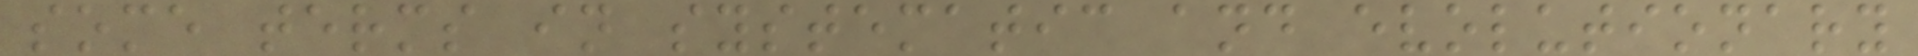some terms in systematic and evolutionary
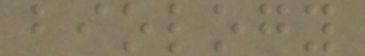biology
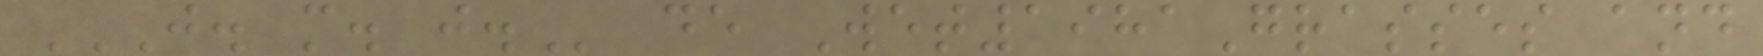J. M. J. de Wet1981Grasses and
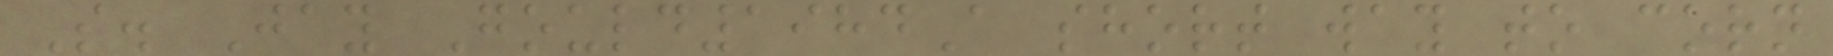S. Jay Gould1984A short way to corn
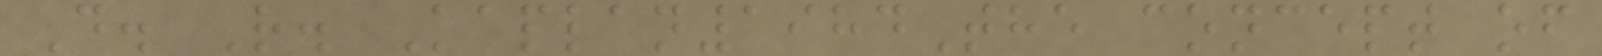D. R. Kaplan1984The concept of
